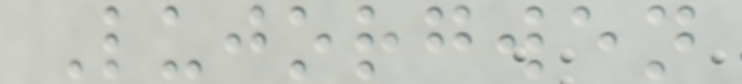Lujorgwen
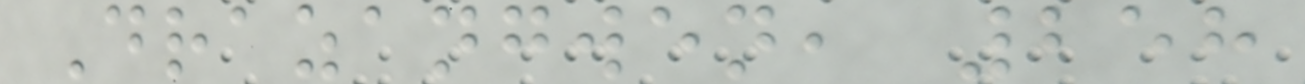Drazangwen, 258
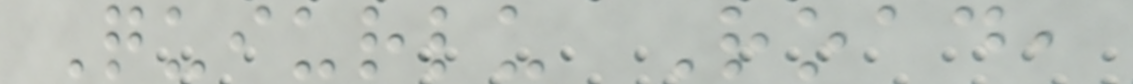Quiurlu Road,
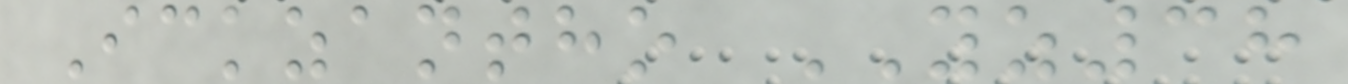Ickzantho YZ38
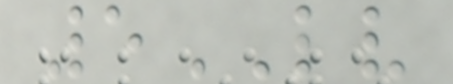5LV
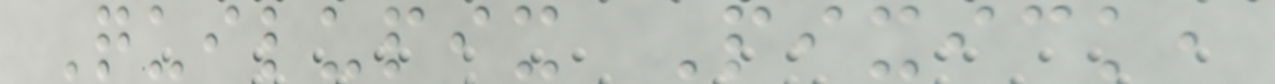Quilupix Pixick,
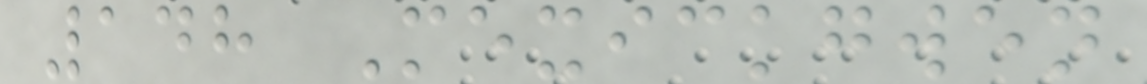148 Mexickgwen
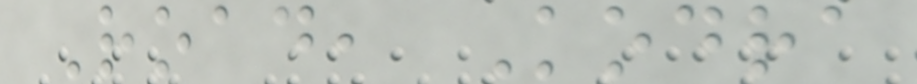Road, Kodra
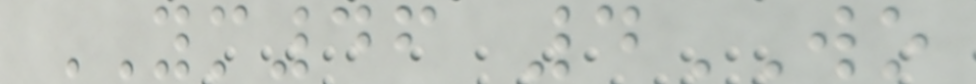YM46 4WO
